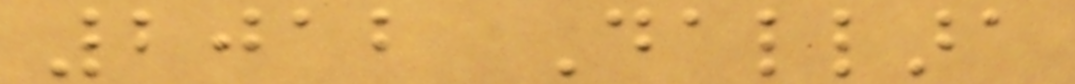2012 Dallara
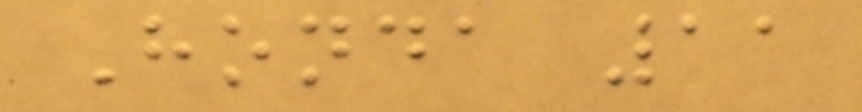Honda 11
